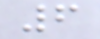6
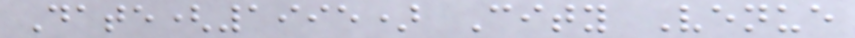Date(1995) City Venue
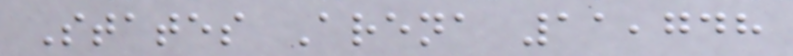States Arena 11,748
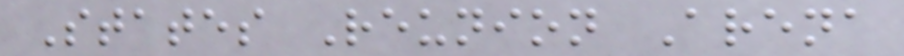States Reunion Arena
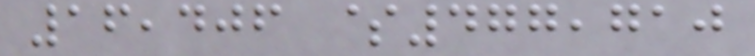16,406 $477,710
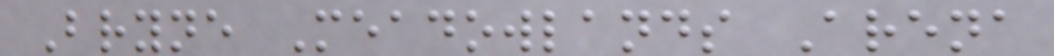Bryne Meadowlands Arena
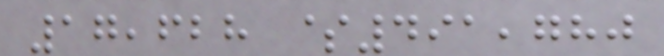17,628 $491,780
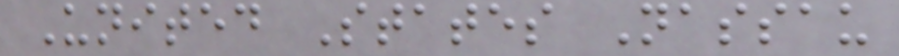United States Nassau
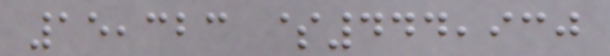15,323 $444,930
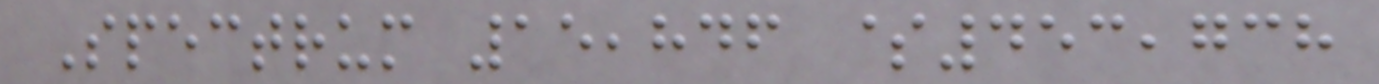Spectrum 15,846 $453,738
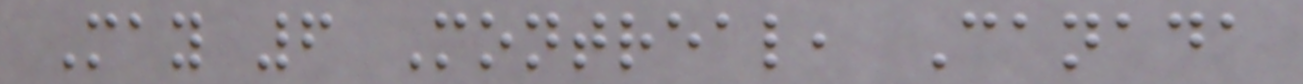May 6 Montreal, Canada
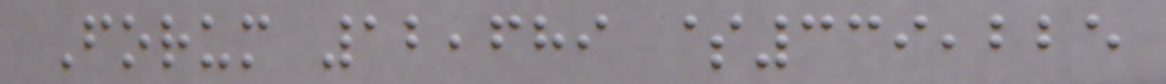Forum 12,689 $339,225
